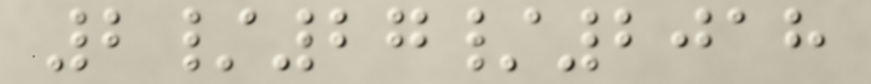2/27/2018
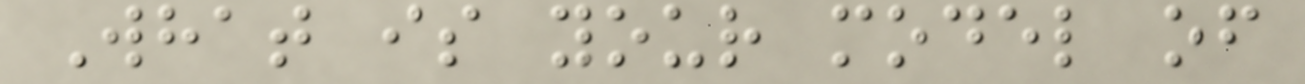What is your model of
